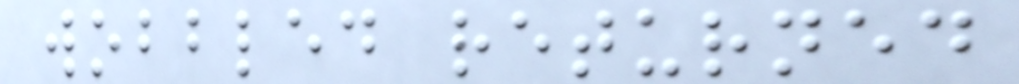wobbled returned
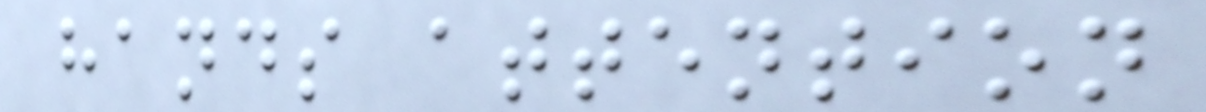hands attention
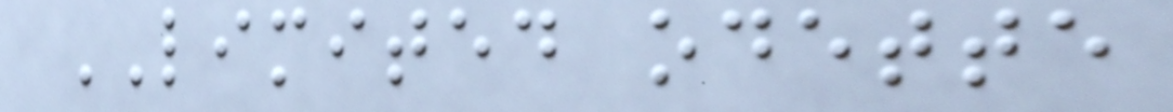LIMITED odette
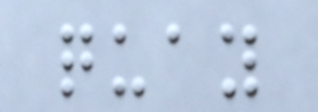quay
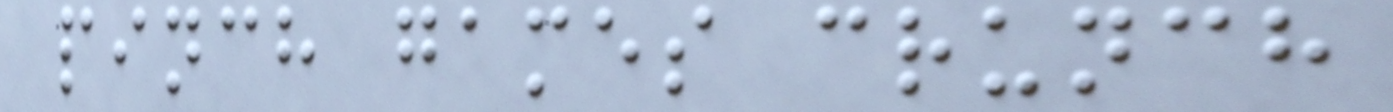pinch games crunch
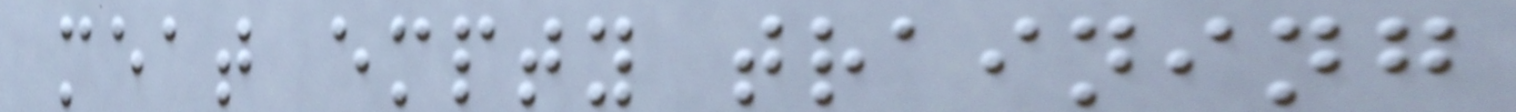meat empty training
